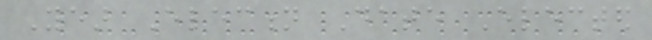Year Election Date Elected
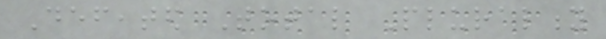Defeated Total Plurality
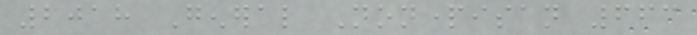2018 General Nonpartisan 663
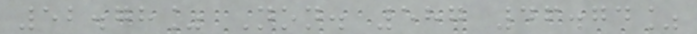52.78% Non. 587 46.74%
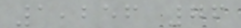1,256 76
